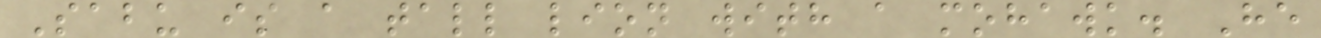Sabu is a tall lion with a mohawk. He
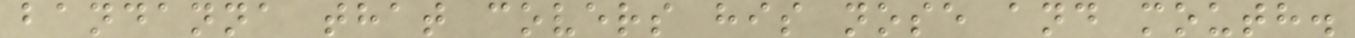bandanna that covers his nose and mouth.
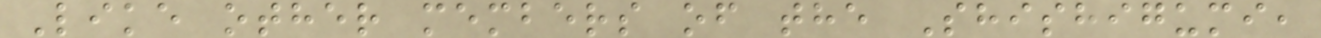Like other members of the Shishigumi,
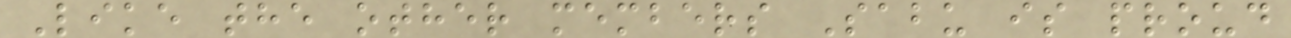Like the other members Sabu is proud
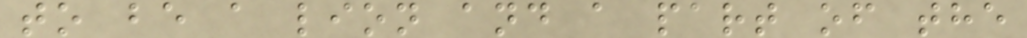to be a lion and a part of the
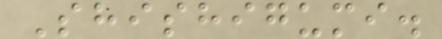Shishigumi.
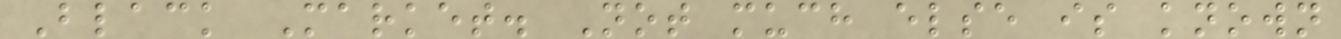Black Market. Not much else is known
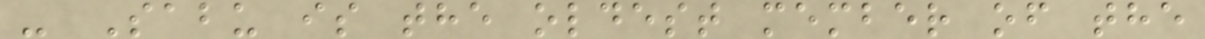- Sabu is the oldest member of the
